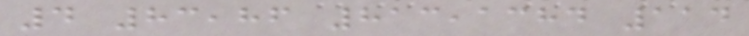4 83,86 813,1384 114
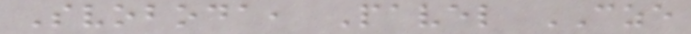Svoboda, Pavel CZE
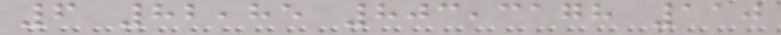6 82,85 803,3178 110
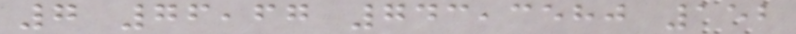7 76,67 743,3580 152
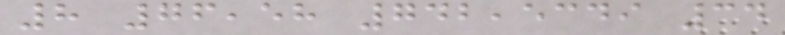8 76,58 742,5349 34
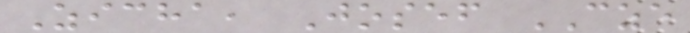Zicha, Josef CZE
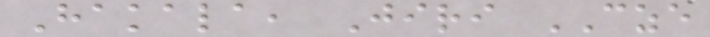Hakala, Jiri CZE
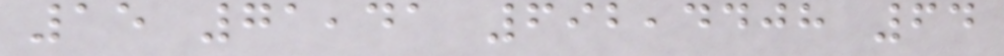15 71,41 692,4408 64
